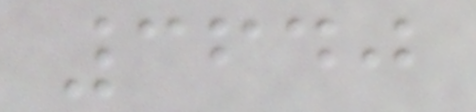3640
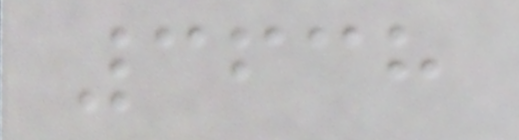3638
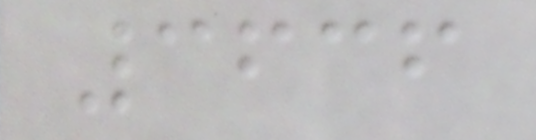3636
